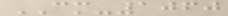CM-1060
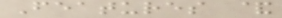Features &
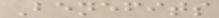Benefits
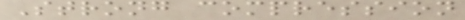Strong compression
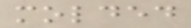molded
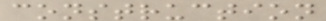construction
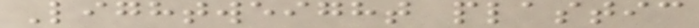Lightweight plastic
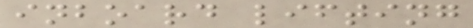inboard lifting
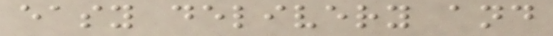easy delivery and
